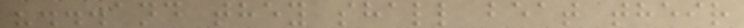"...and they shall beat their
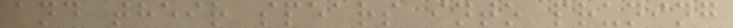and their spears into pruning
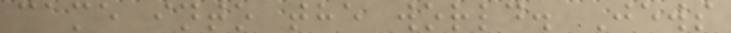came into the world. Jews
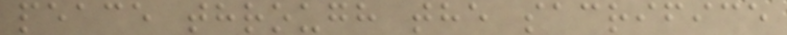peace through the sacrifice
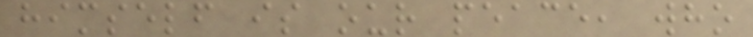himself is our peace, who
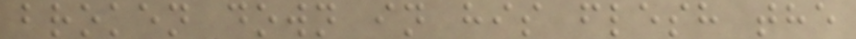broken down in his flesh the
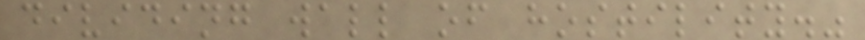dividing wall of hostility."
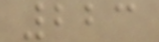223
